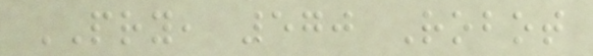PRY, 570 Robot
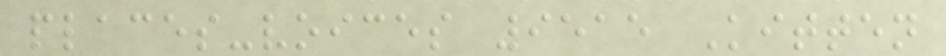places-voices 9515 Kitten
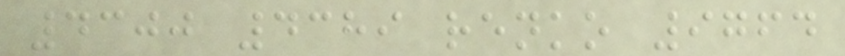4300 4389 renko 9764
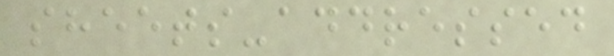sheets-addressed
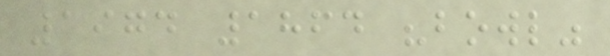1974 1864 "bowl"
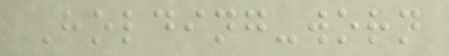Holding-worn
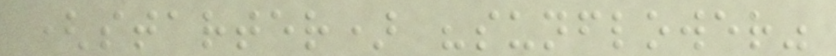(starter) "sunflower"
